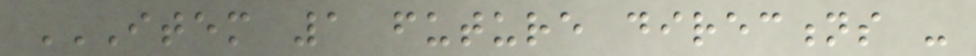ITEM 1 FUTURE DIRECTIONS -
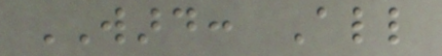WARD: All
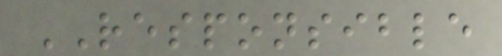RESPONSIBLE
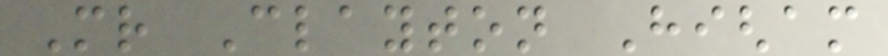Mr Clayton Higham
